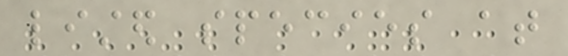listed species at
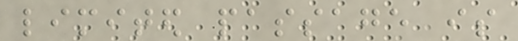limited passage is
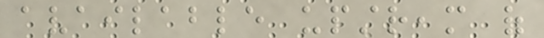available upstream of
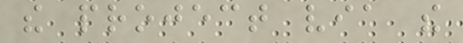the project via the
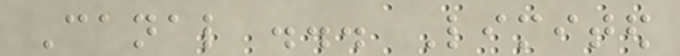Canal ... Limited
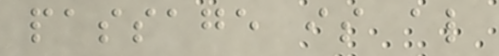passage is also
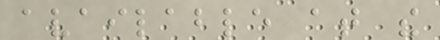available at the
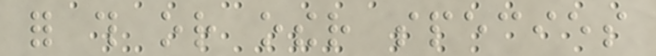for this or other species
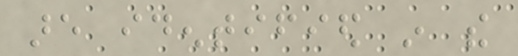are identified in the
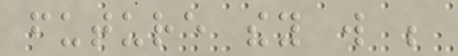future they will be
